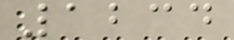1234
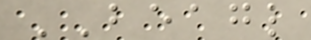BEAGL
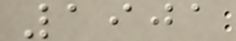1901
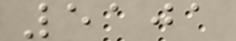5101
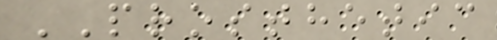PROSTHETIC
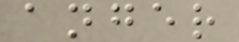anger
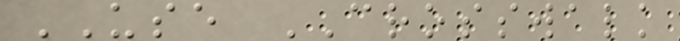USE CROSSWALK
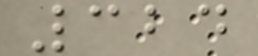324
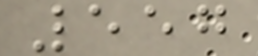557
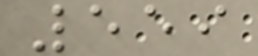559
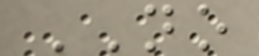NO
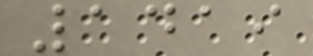1419
